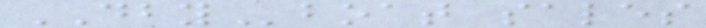DBYboat sales
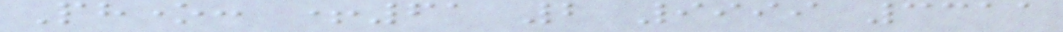Phone: +61 2 9999 3311
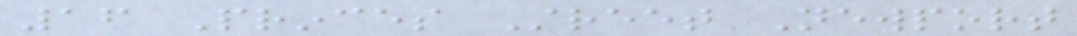16 Princes Street Newport
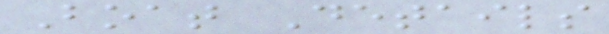Boat Details
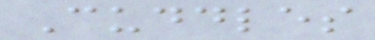Cuddles
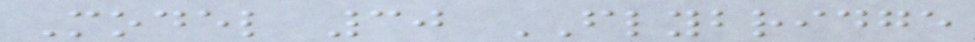Model 30 FLYBRIDGE
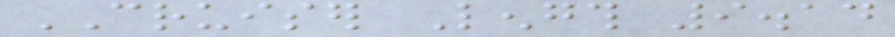CRUISER Length 9.14
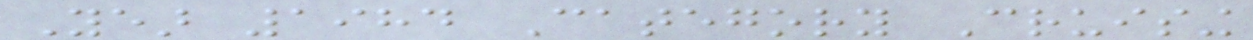Year 1984 Category Cruising
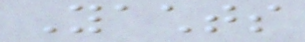Yachts
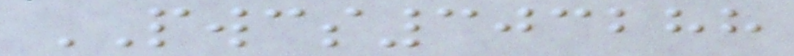PWCS303288
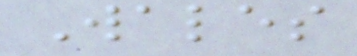Wales
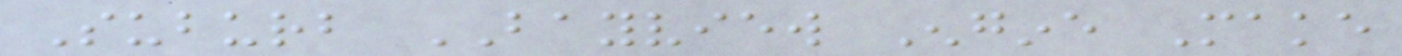Suburb BAYVIEW Engine Make
